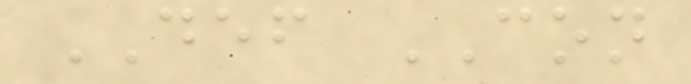DEF CON
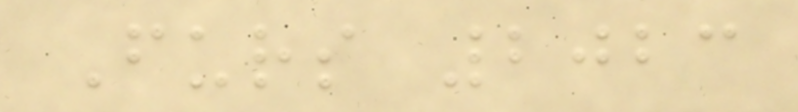Furs 2023
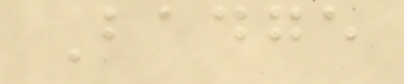Badge
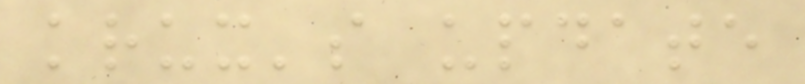krux's update
